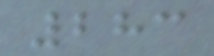283
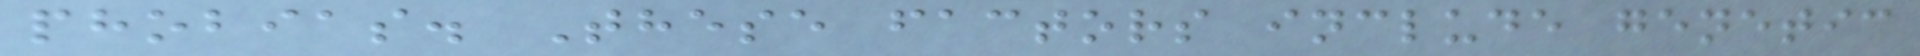phobias. These factors include genetic
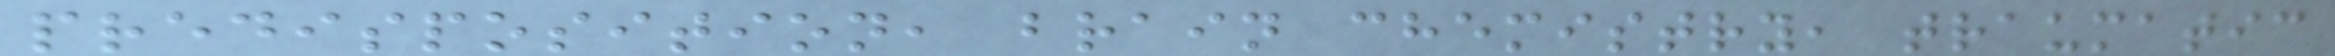predisposition, brain chemistry, traumatic
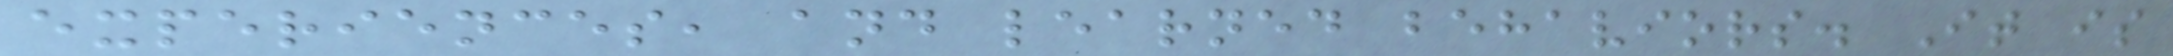experiences, and learned behaviors. It is
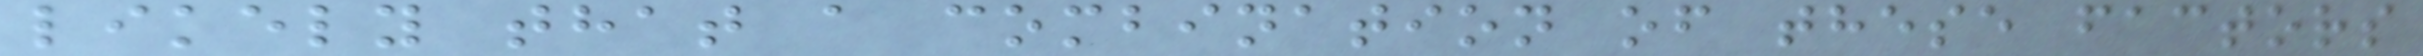likely that a combination of these factors
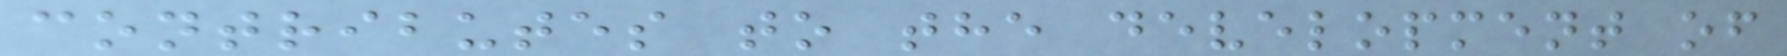contributes to the development of
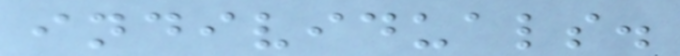individuals.
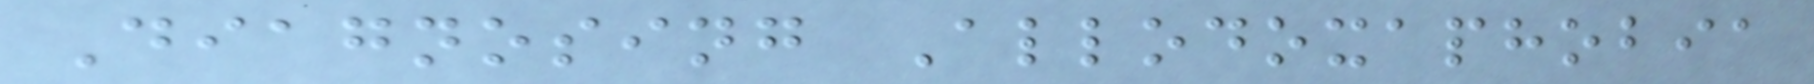Diagnosing Allodoxaphobia
